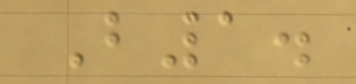B1.
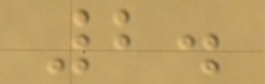2.
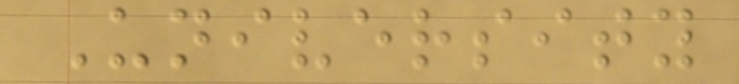University
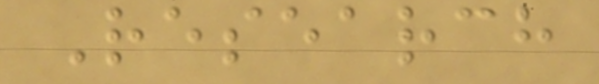Research
